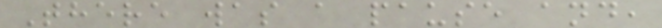There was a pause and,
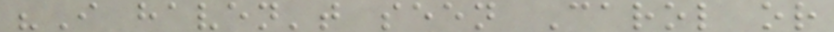"I haven't seen Carol or
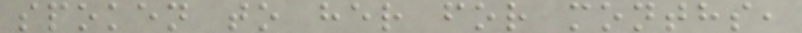spoken to her for months,
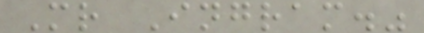Mr Ingram."
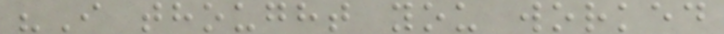"I thought you worked
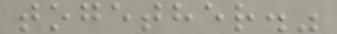together."
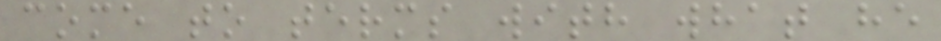come to terms with what he
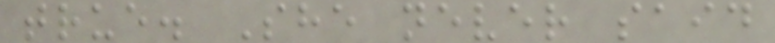true. She never said
